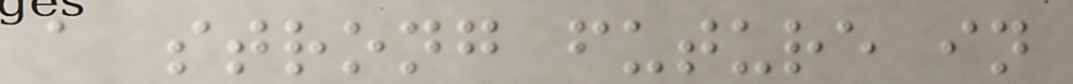a strong future in
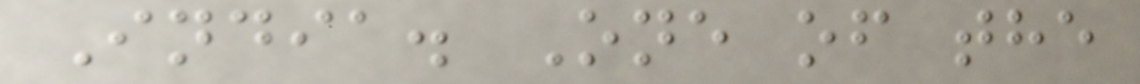India. One of the
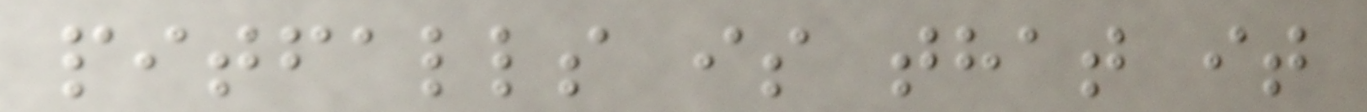pitfalls is that it
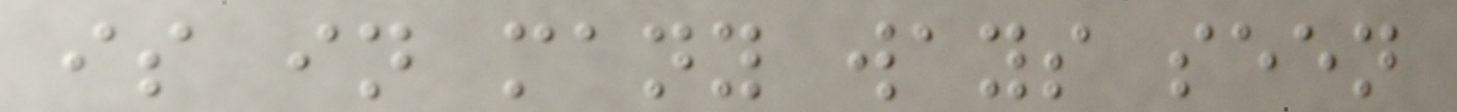is in many ways seen
